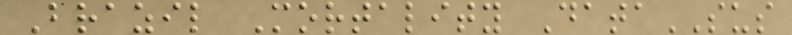Brazil Mortality DataSUS
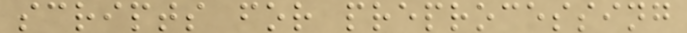scripts for preprocessing
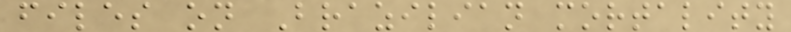files on Brazilian mortality
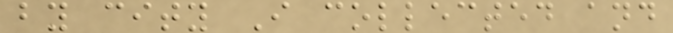by city I collected and
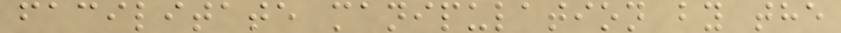facilitate manipulation by the
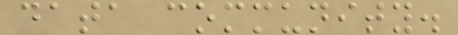data community.
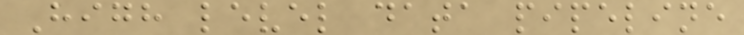High level data pipeline
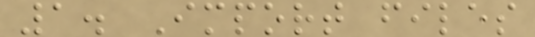1. Import files
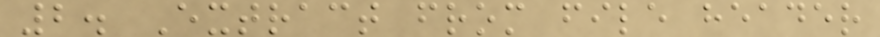2. Extract from file header
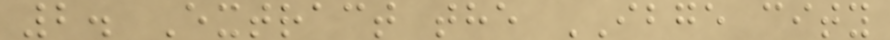2. Extract the IBGE city
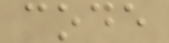code
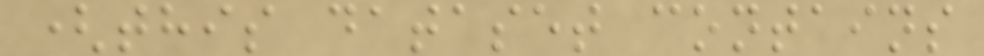(this dataset contains
